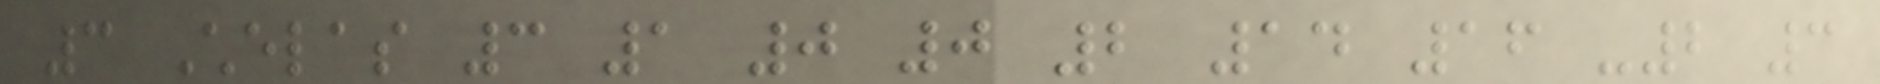3 Chelas 3 1 0 0 2 14 16 -2 3
